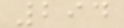294
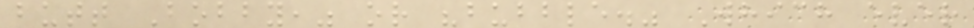butt Bobby," or "bubble." Which ever
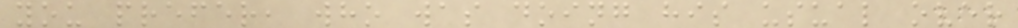you prefer, who was doing his usual over
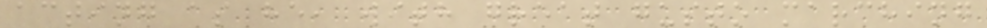acting as he, with great gusto marching
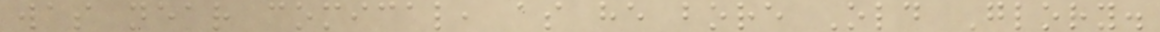was near comical, as he bore Old Glory.
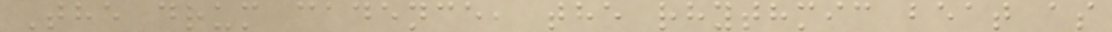The drum cadence, the rhythmic beat as
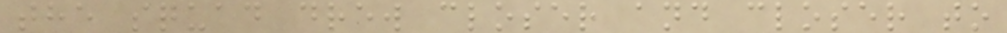the squad drew closer and closer to
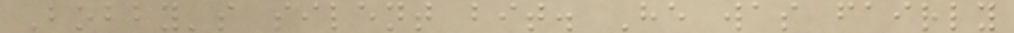Bobby's silent bit. He was fairly
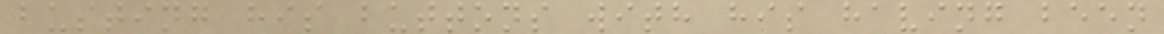busting his buttons with his having been
